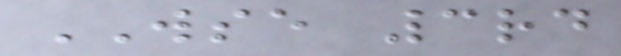WSE 3rd
